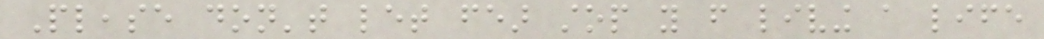Please don't let fear stop you from living a life
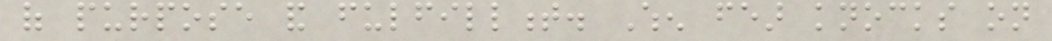of purpose and fulfillment. When fear knocks on
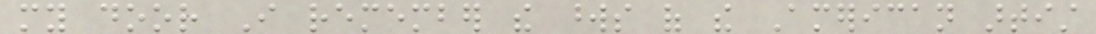my door I remember the words of the American artist
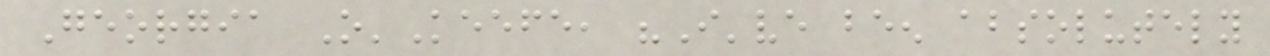Georgia O'Keefe, "I've been absolutely
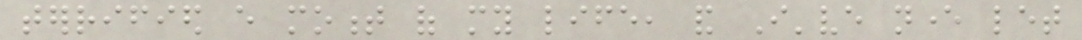terrified every moment of my life, and I've never let
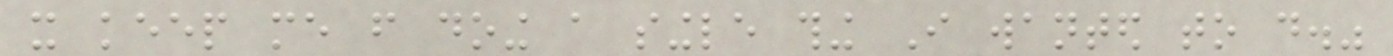it keep me from doing a single thing I wanted to do."
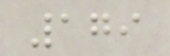179
